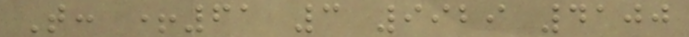T: +61 3 9929 4100
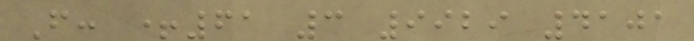F: +61 3 9929 4101
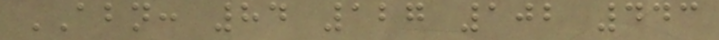ABN: 84 127 102 443
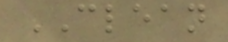CLEAN
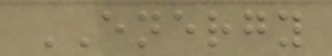ENERGY
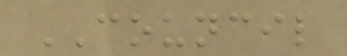COUNCIL
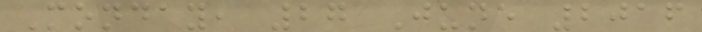Monday, 27 June 2016
